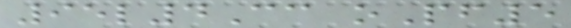95l4Cc oPf5
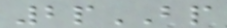2pBP
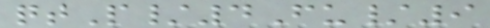qtP/4Fu/9
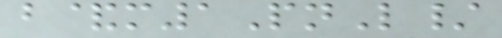b&m1PnL/
